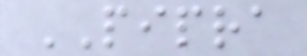PIPRA
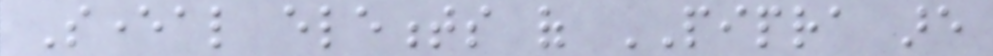Several elements of PIPRA are
